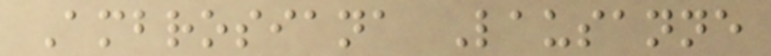Ambrosiana Lausanne
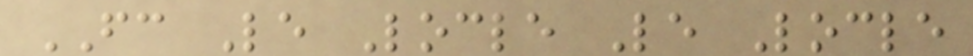FC Le Locle Le Locle
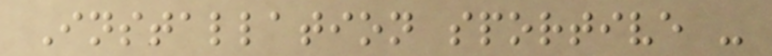Installation sportive -
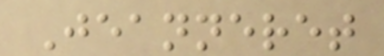Jeanneret
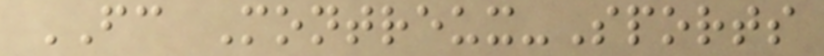FC Montreux-Sports
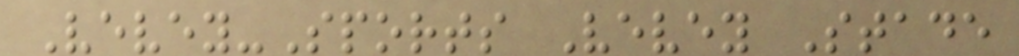Vevey-Sports Vevey Stade
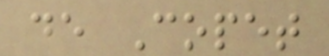de Copet
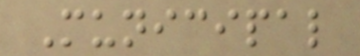Municipal
